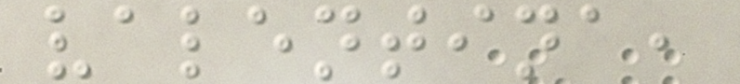valentina,
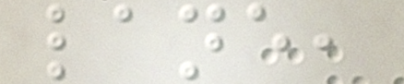lane,
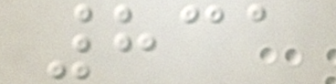831
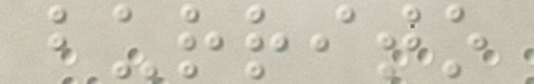burrito
